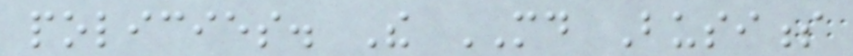policies. The MD Business
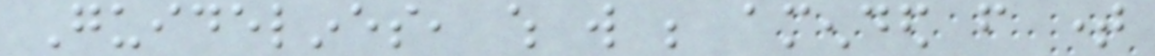Guidelines, which will be amended from time
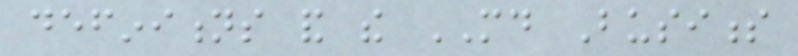definitions and the MD Business
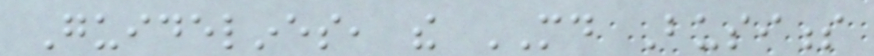Guidelines, the MD Business
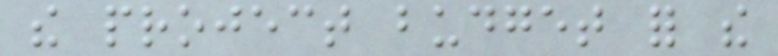the project budget for the
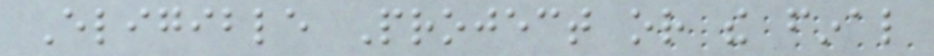Eligible Project or the final
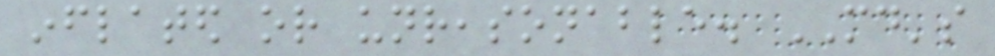inflated or unreasonable. MD's
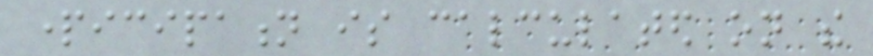participation is calculated on the
